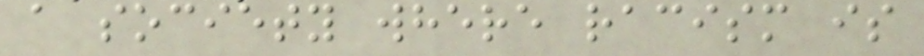a society where racism is
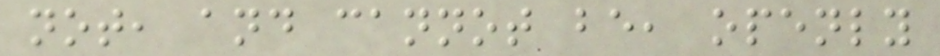not, and cannot be, openly
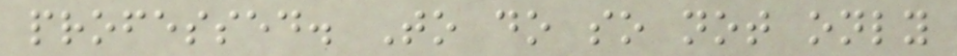professed. To do so not only
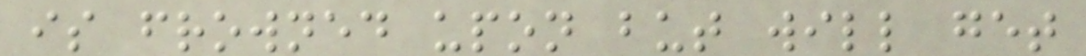is frowned upon but will get
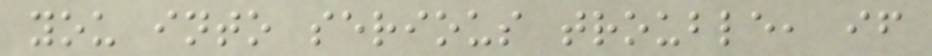you into serious trouble, if
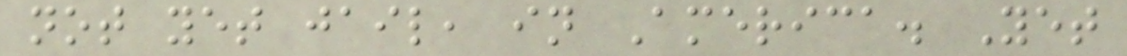not yet jail, in America. Yet
